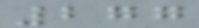277
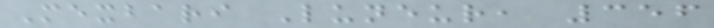Mexbari Luneur, 356
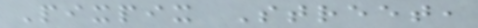Pixpix Street,
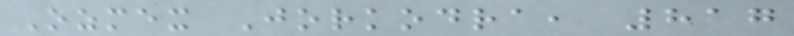Ozmex Jorkodra, 817
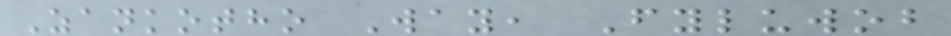Zankotho Way, Fyluwob
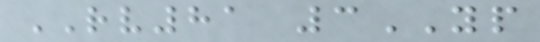RV81 3YP
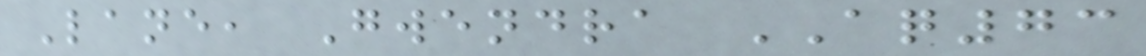Lane, Gwendra AQ73
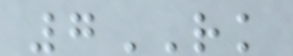7RK
